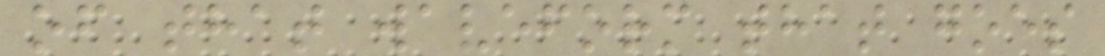of that waveform that goes
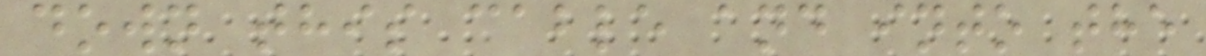down this cable and into the
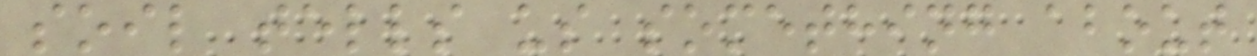soil tells us something about
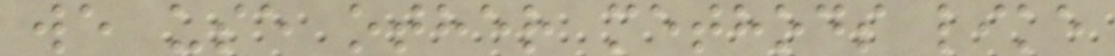we use other methods like
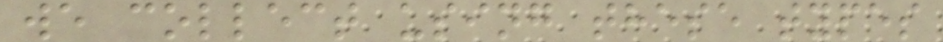we collect using these types
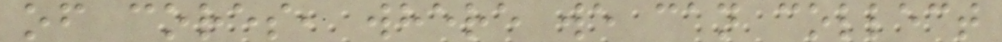of cores, where we can collect
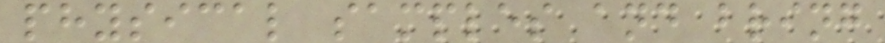physical samples and bring
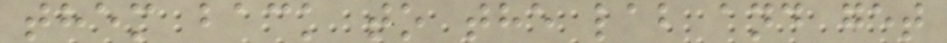them back to the lab and get
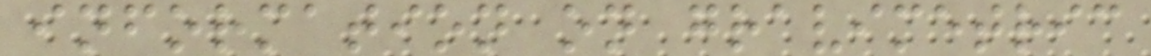information on gravimetric
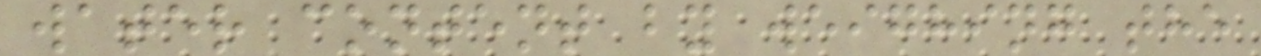water content by weighing the
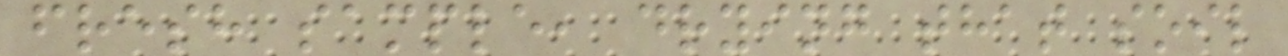fresh sample, drying that soil
